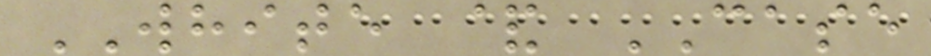WHITE & CASE
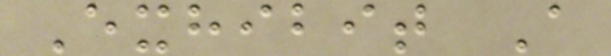Exhibit A
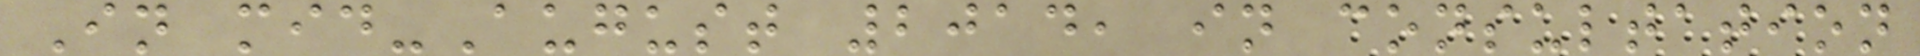In mid-August 2014, in consultation
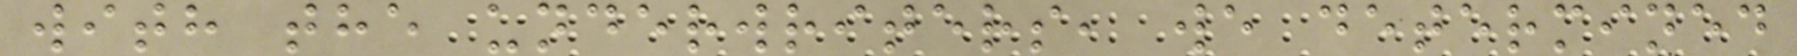with the underwriters, we determined
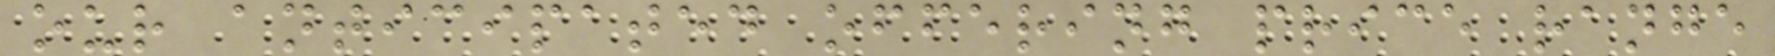our anticipated offering price range
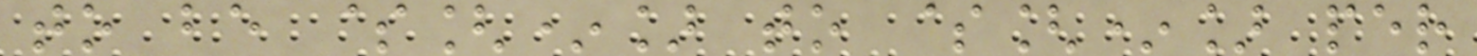to be $[*] to $[*] per
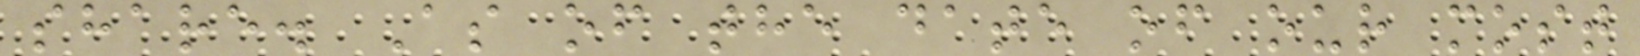share. As of the date of our most
